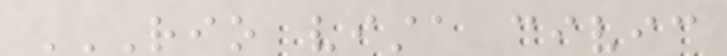RIO VISTA CIVIC
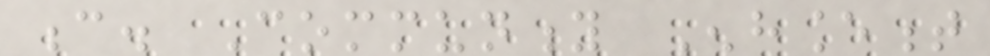c. Community Enhancement
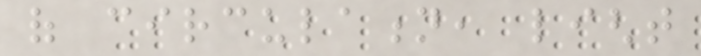of circulation, light
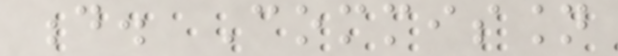d. Commission
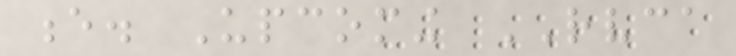e. Upcoming RVCA
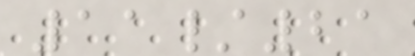11/21
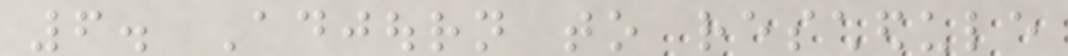6. Adjourn to reschedule
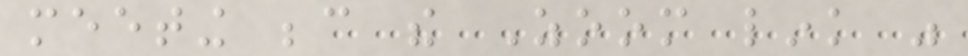meeting because the Zoom link was
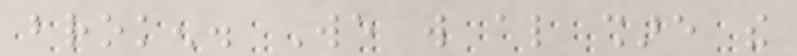broken. We will also share the
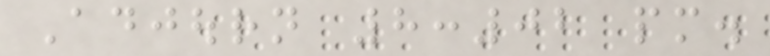Adjourn 8:02 pm.
